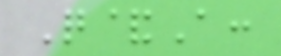Q&A:
